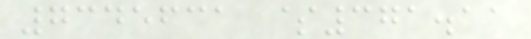7345631 $371.11
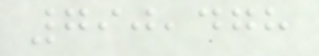790,478
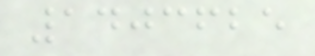1403625
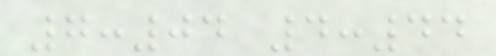7:04 4:44
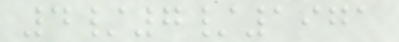4/7/1971
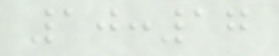10:17
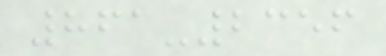861-2356
